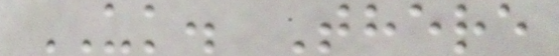UK. There
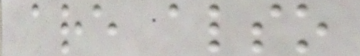are also
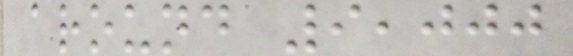around 9,000
